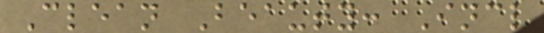Clean Beauty: Incl
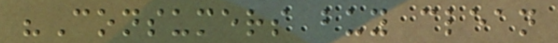"Consumers buy clean
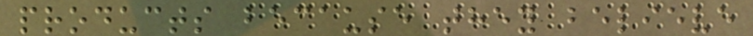products because they believe
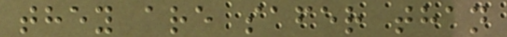they are safer than
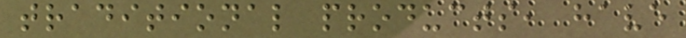traditional products, have
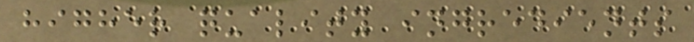higher quality ingredients
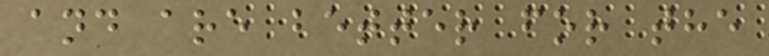and are better for the
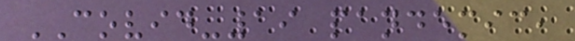COVID-19 pandemic,
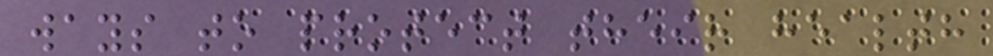ways to protect their health
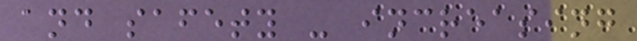and safety - increasing
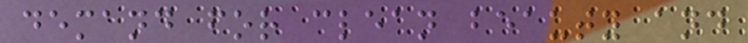demand for clean beauty and
